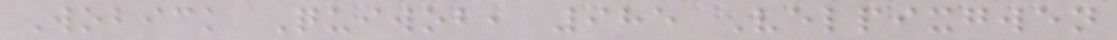Wobick Quiwob, 985 Velpixgwen
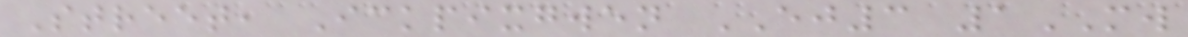Street, Ickpixgwen EJ3 1MW
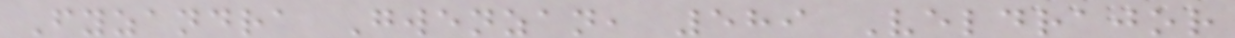Fyzandra Gwenzan, 589 Veldrajor
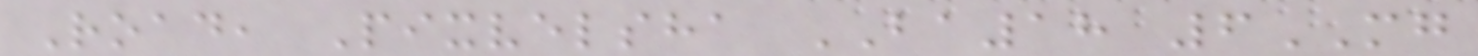Road, Pixvelsha BA18 6MG
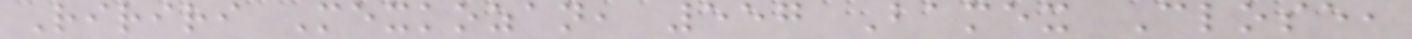Ririri Mexkozan, 557 Bamex Close,
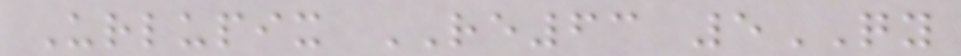Urlupix RE63 5QY
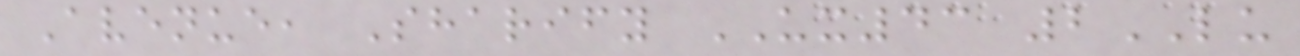Avenue, Sharify UX43 2LU
